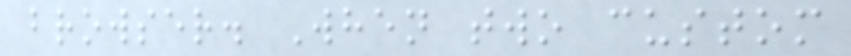browser. When two custom
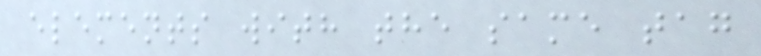elements with the same tag
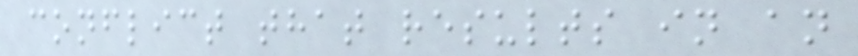conflict that results in an
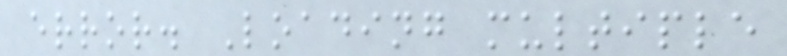error. Loading multiple
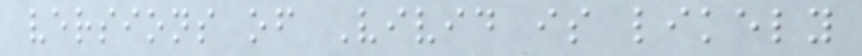versions of Vivid is likely
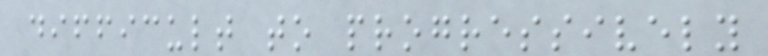difficult to progressively
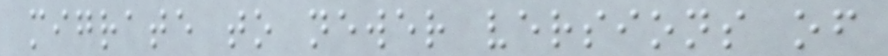migrate to newer versions of
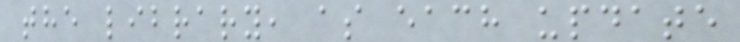the library, as each update
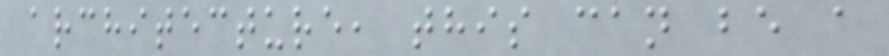architecture, this can be a
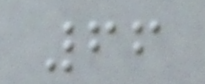66
